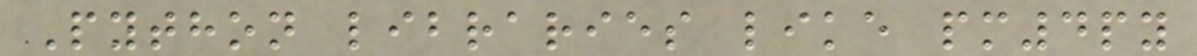Python libraries like pm4py
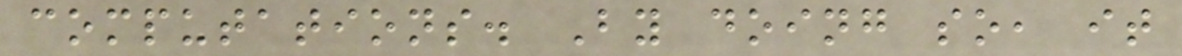computations. By doing so, it
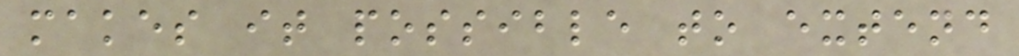makes it possible to extend
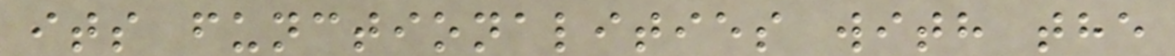its functionalities with the
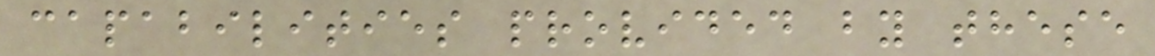capabilities provided by these
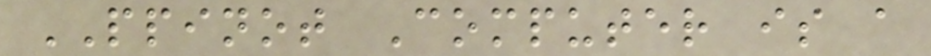PPINOT Computer is a
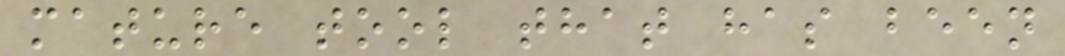mature tool that has been
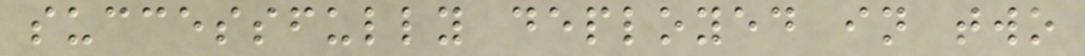successfully deployed in two
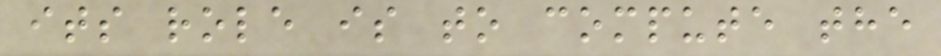its role is to compute the
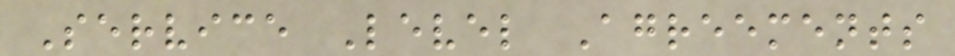Service Level Agreements
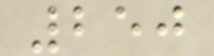250
